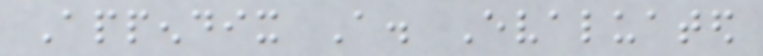Appendix A. Evaluated
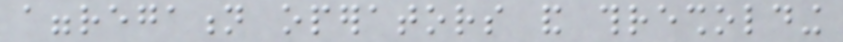aggregation operators and thresholding
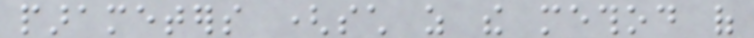parameters (such as the method of
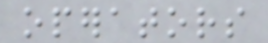operators
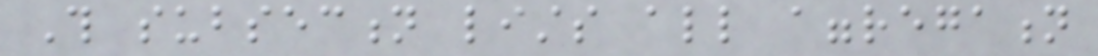This subsection lists all aggregation
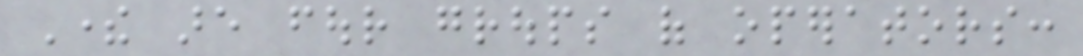There are four groups of operators:
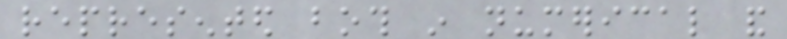represented both in numerical and
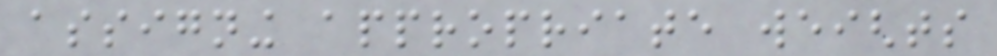assigning appropriate weights
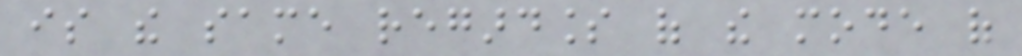is the same regardless of the mode of
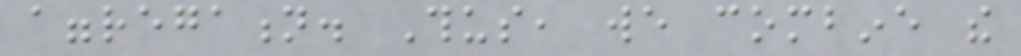aggregation. Thus, we combine the
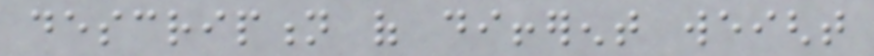description of different weight
